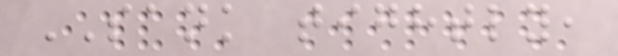SANK tightly,
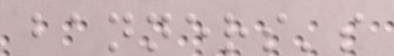banners's
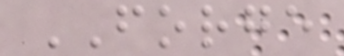FORGE
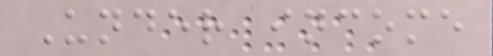Under income
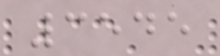3545
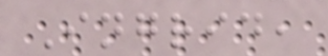Ingrid,
